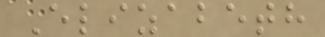Elizabeth
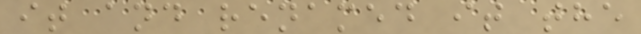it and renamed it the
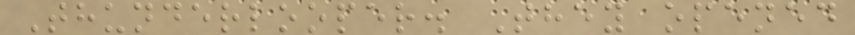Thunderlooper. They opened
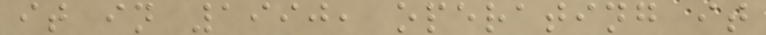it in 1990, operating it
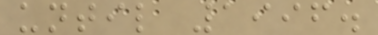until 1996.
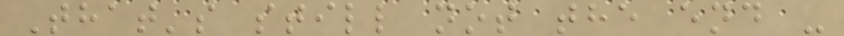That's still not the end -
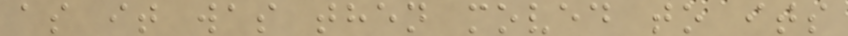as it was then moved to its
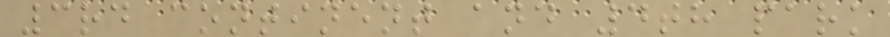3rd continent and 4th park
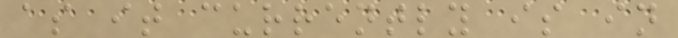as it currently is in
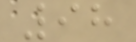98
